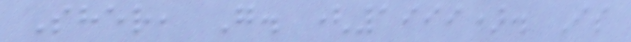Sher, G. (1999). Is
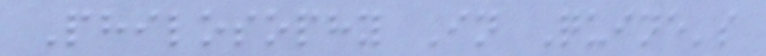Philosophy In Quine's
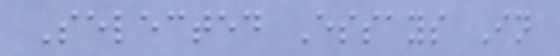Selected Essays In
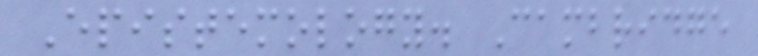Epistemology. Cambridge
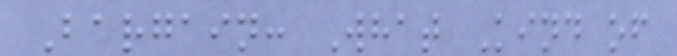Bargain: What Kind of
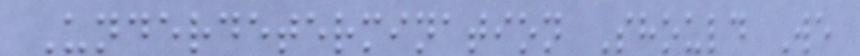Underdetermination Should We
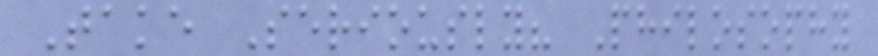Take Seriously? Philosophy
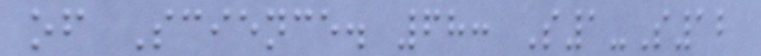of Science. 68: S1-S12
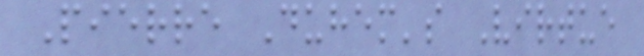Pierre Duhem's Virtue
